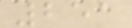251
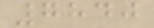7840
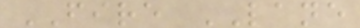FIRE LANE
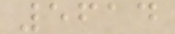5614
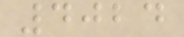4024
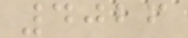4026
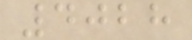4028
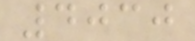4030
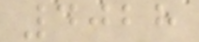4028
